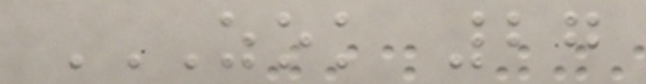ZOK 27
